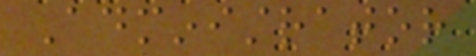Administrator
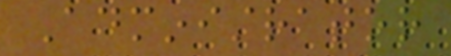Administrator
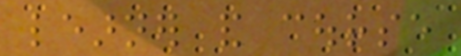learner and course
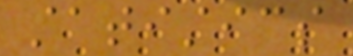statistics
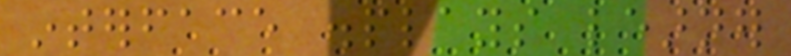interface displays learner
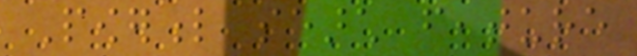Powerful search feature
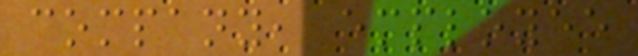company, employee
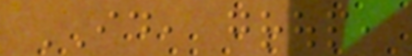ID, group,
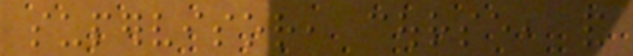supervisor, course, and
